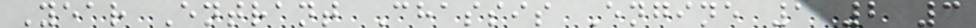Year Entrant Chassis Engine 1 2 3
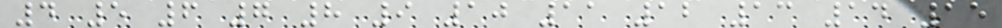4 5 6 7 8 9 10 11 12 13 14 15
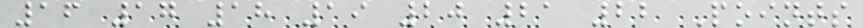16 17 18 19 20 21 22 Points
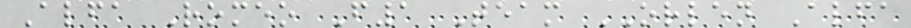Alfa Romeo F1 Team ORLEN Alfa
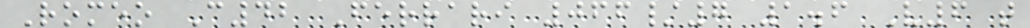Romeo C42 Ferrari 066/7 1.6 V6 t
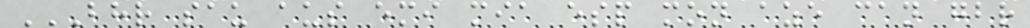BHR SAU AUS EMI MIA ESP MON AZE CAN GBR
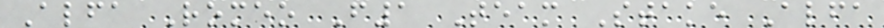Alfa Romeo F1 Team Stake Alfa
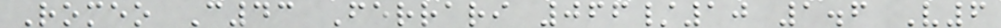Romeo C43 Ferrari 066/10 1.6 V6
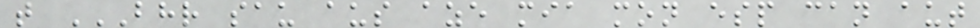t BHR SAU AUS AZE MIA MON ESP CAN AUT
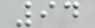94
